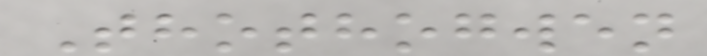Thothogwen
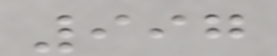997
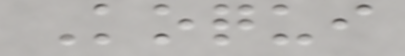Koqui
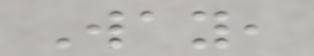Way,
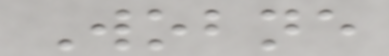Wobne
